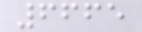6665
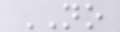NO
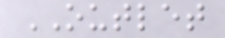OUTLET
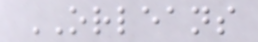ORLEANS
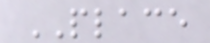PLACE
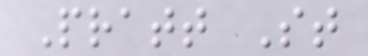Pratt St
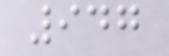947
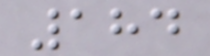184
